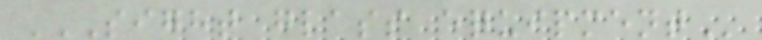SIGHT GLASS EQUIPMENT
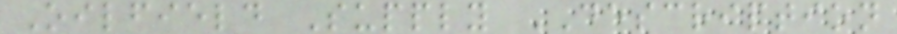Oilfield Supply DESCRIPTION
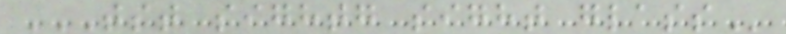TST SIGHTG SIGHT GLASS
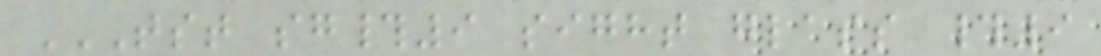TST SG#9 SIGHT GLASS #9
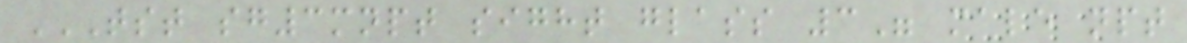TST SG3MNPT SIGHT GLASS 3" MALE NPT
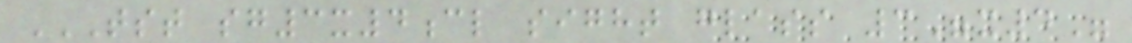TST SG3X4CL SIGHT GLASS 3"X4"
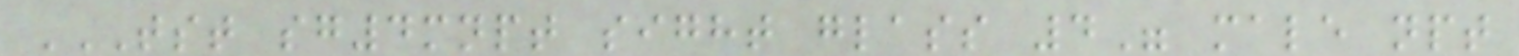TST SG4MNPT SIGHT GLASS 4" MALE NPT
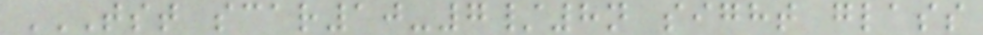TST SCAR10-7/8N SIGHT GLASS
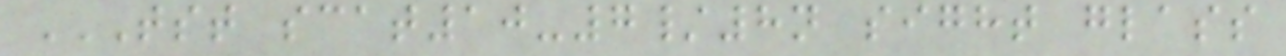TST SCAT10-7/8N SIGHT GLASS
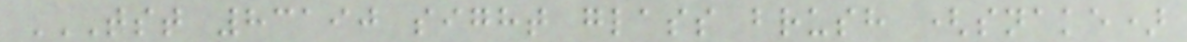TST 83190 SIGHT GLASS BRUSH (SNAKE)
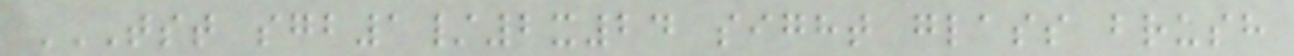TST SGB1/2X24 SIGHT GLASS BRUSH
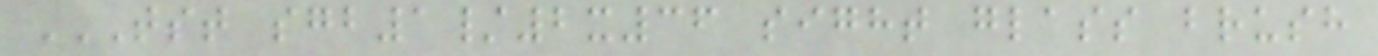TST SGB1/2X36 SIGHT GLASS BRUSH
